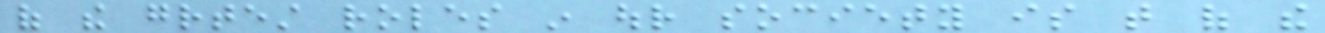of the greatest roles in our society is that of the
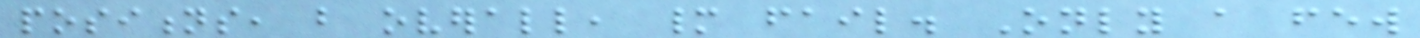positions, but overall, many fail. Only a few
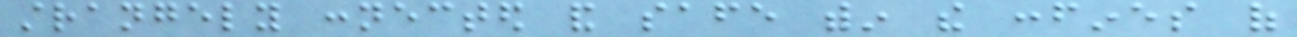strangely connected and safe within the confines of
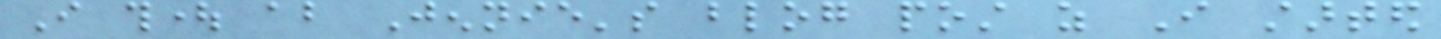I thought about Jennie's blog post as I started
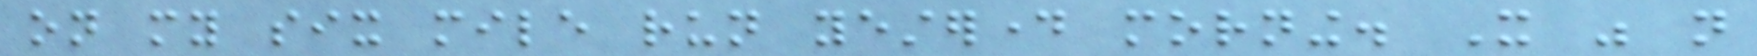on my six mile run yesterday morning. It was not
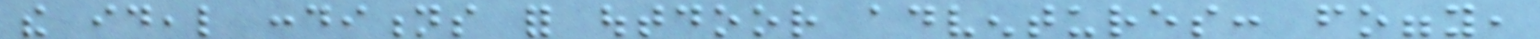the ideal conditions for outdoor adventures: foggy,
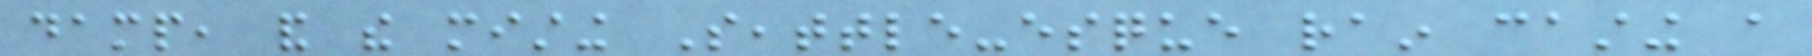damp, and the misting Seattle-esque rain casting a
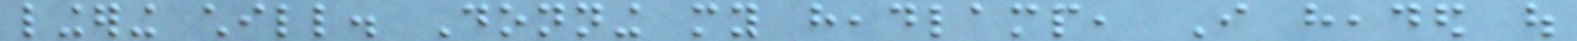lingering chill. Donning my headlamp, I headed out
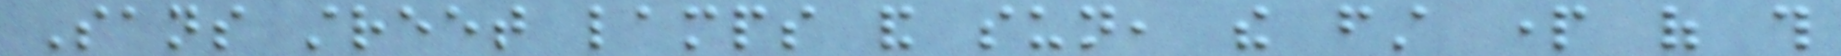Sans street lamps and sun, the first part of this
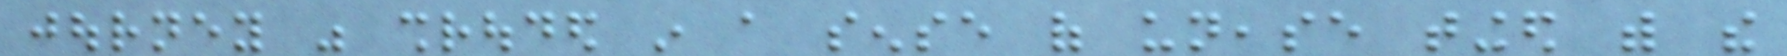journey was shrouded in a sense of unease tinged with the
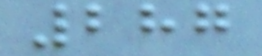287
